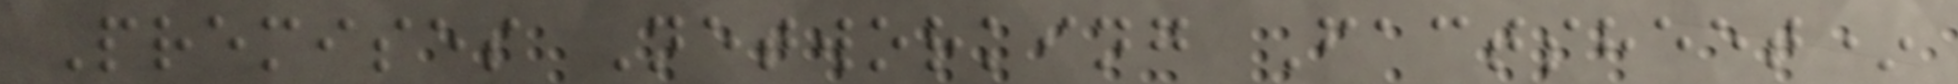Premises Networking Factsheet*
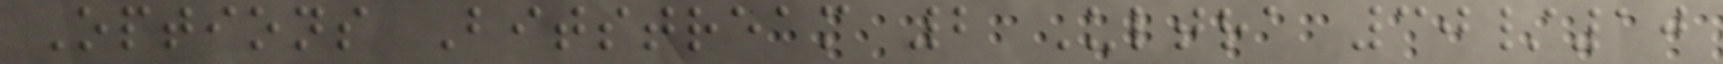Options Bitstream 2 Ultra 30/10
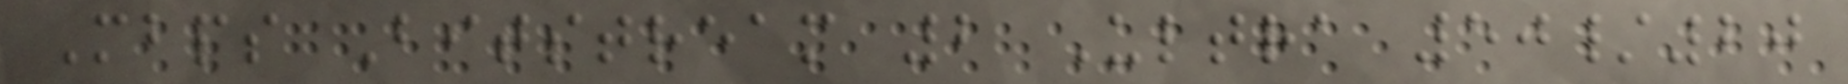Mbps Bitstream 2 Ultra 50/20
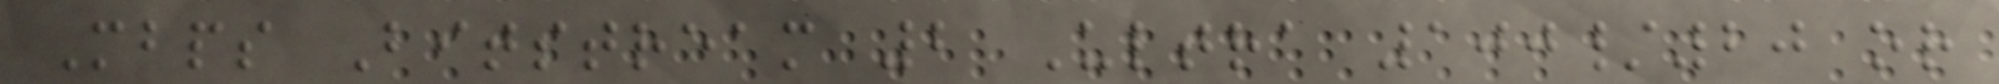Mbps Bitstream 2 Ultra 100/20 or
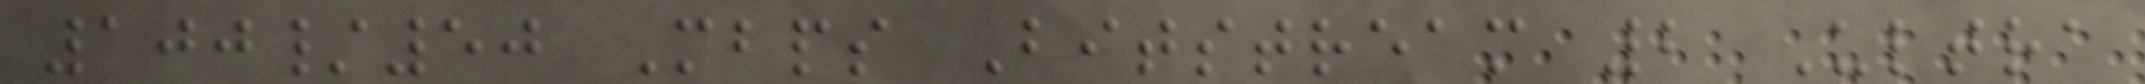100/50 Mbps Bitstream 2 Ultra
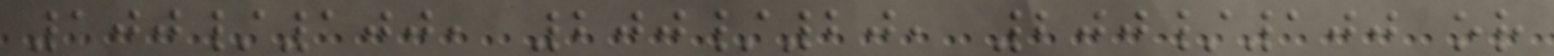100/100, 200/20, 200/100 or
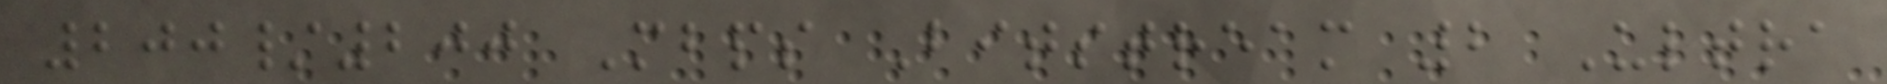200/200 Mbps Bitstream 2 Ultra
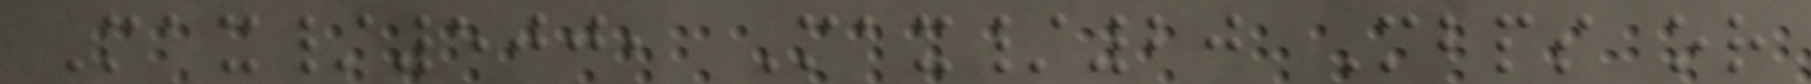Max/500, Max/20 Mbps or
